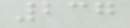237
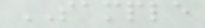SAMPLE
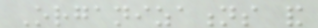Organizations and
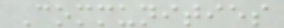Communities
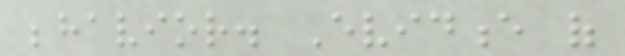behavior. Evidence of
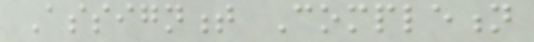Assignment Completion
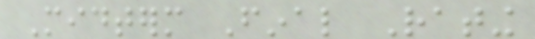Midterm Final Rating
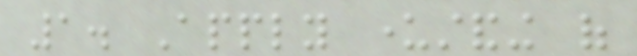1. Apply understanding of
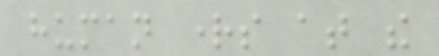human rights at the
